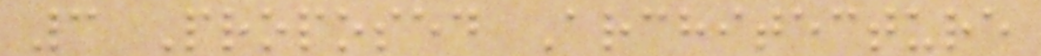3 Proposed Architecture
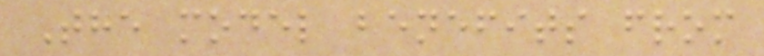The model benefits from
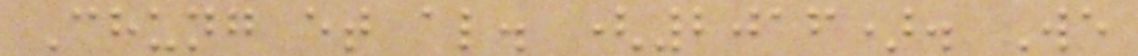Chung et al. (2016). We
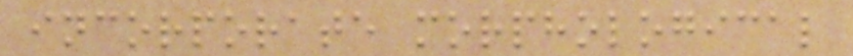incorporate morphological
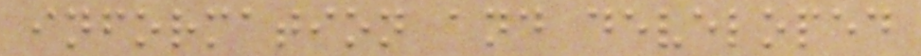information and developed
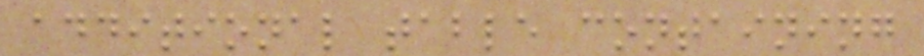additional table containing
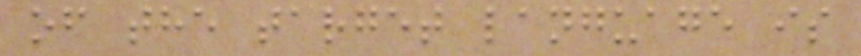of the target language is
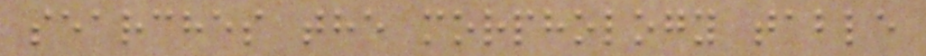searches the morphology table
